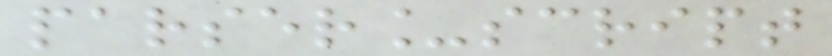parser_script
